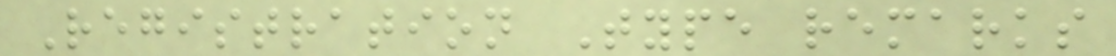Registration Type remarks
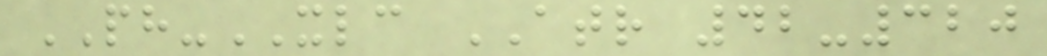PH-XLC ATR 42-320
